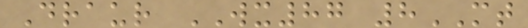Draur WX87 8MT
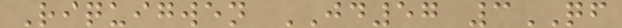Riquigwen JD57 3QF
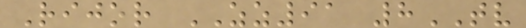Rijor ZZ91 8TV
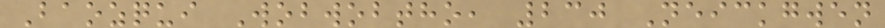Baozqui Wobwobtho, 230 Neickgwen
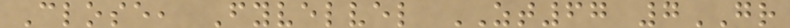Close, Fyvelvel ZT67 7GR
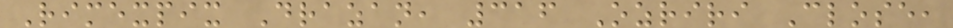Rimexpix Drazan, 316 Ozriri Close,
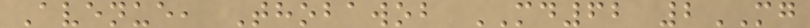Avenue, Thobawob MD62 2MG
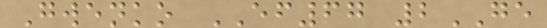Gwenko EF67 2GE
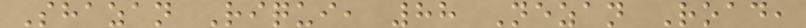Shazan Riqui, 88 Nezan Road,
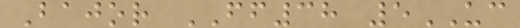Bajor FF38 5UC
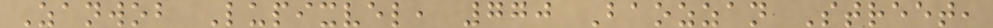Zanwob Lupixvel, 770 Baozzan Street,
